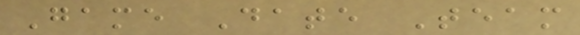Game Date Team
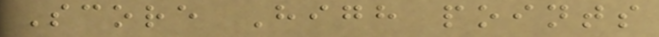Score High points
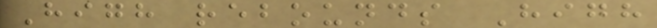High rebounds High
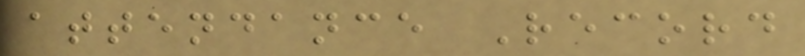attendance Record
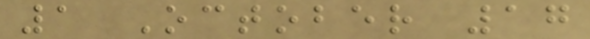1 October 17
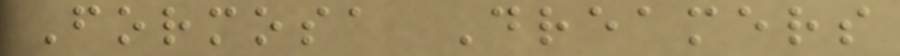Formosa Dreamers
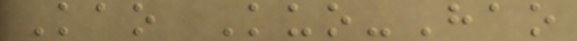Kao Kuo-Hao
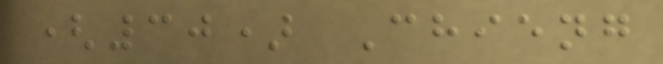(30) Chieng
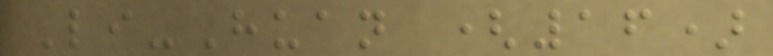Li-Huan (16)
